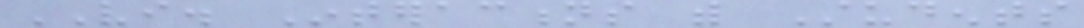VI. Interactions with Students
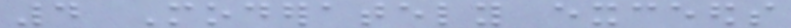4 Moderately exceeds
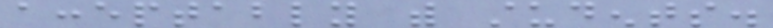acceptably with students.
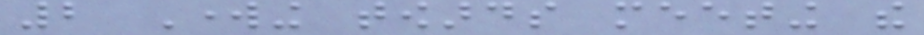2 Working towards meeting the
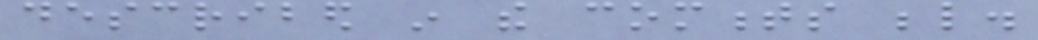described in the comments below.
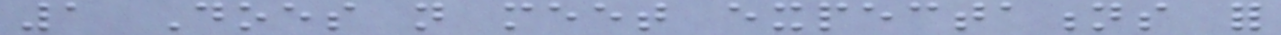1 Does not meet expectations for
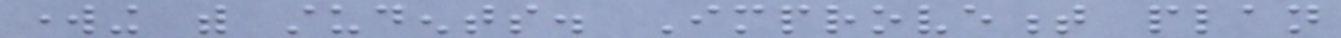working with students. Improvement plan
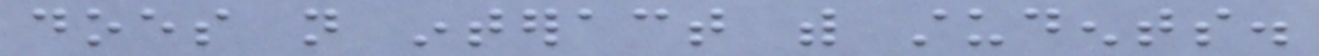does not interact with students.
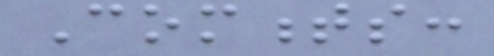Comments:
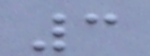3
